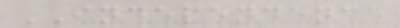INDEPENDENCE
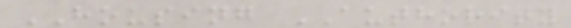HOUSING AUTHORITY
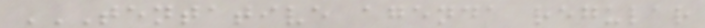TENTATIVE AGENDA REGULAR
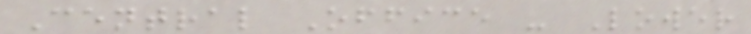Central Office - Lower
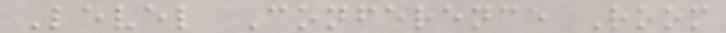Level Conference Room
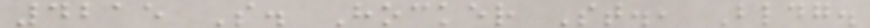4215 S. Hocker St., Bldg.
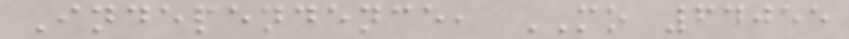Independence, MO 64055
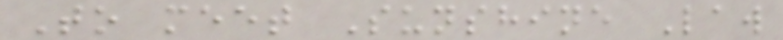To meet Sunshine Law
